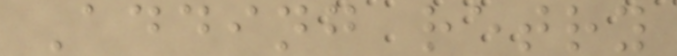Adding retry
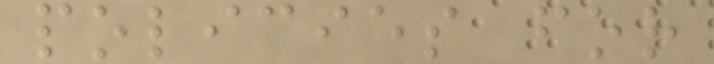policies for
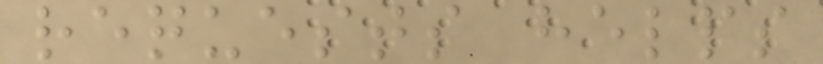requests helps
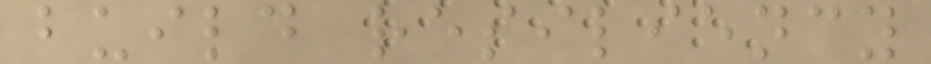build resiliency
